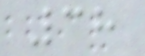38
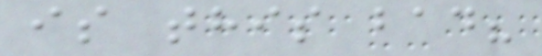is this bad?
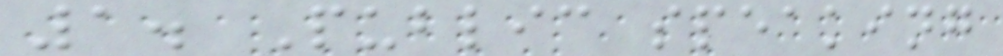1. Public speaking
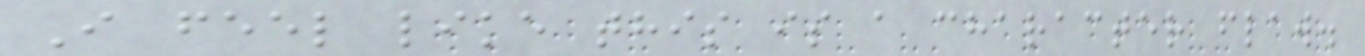I feel like this is a character flaw.
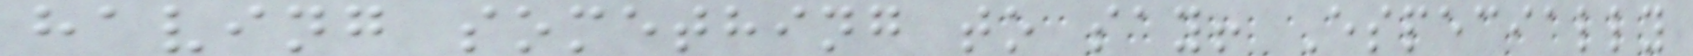having something to say! Especially
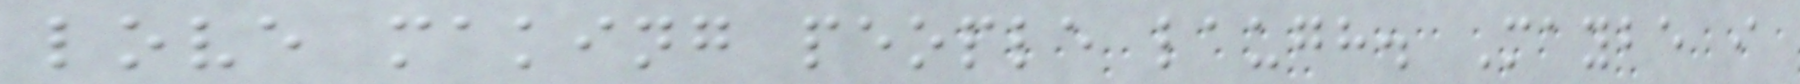love making people laugh. Maybe i
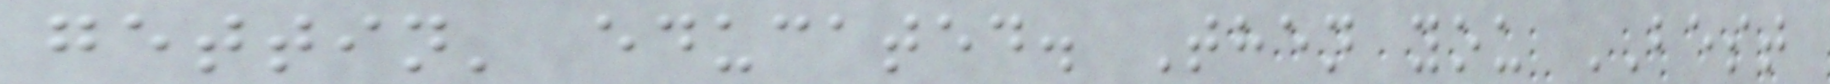gettin' educated. Then you BEST
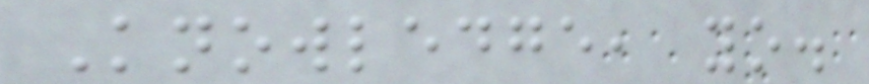Knowledge, yo.
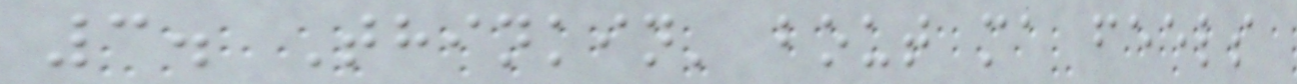3. Thinkin' bout ma feels
